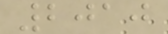2010
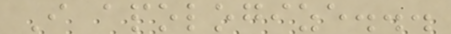I apologize...
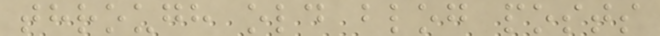through old blog posts
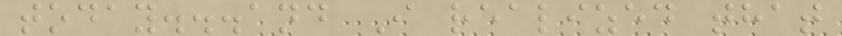today...and I realized that
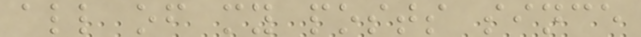all of my posts since
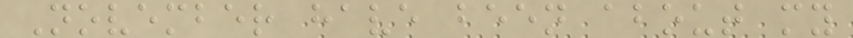November have been about my
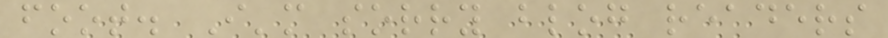foot. I'm sorry blog readers
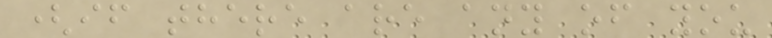(if there are any of you
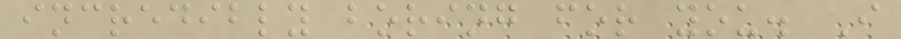incredibly boring for you. I
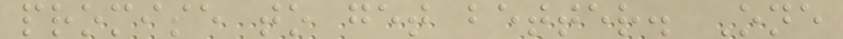promise to get better. One
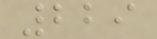229
